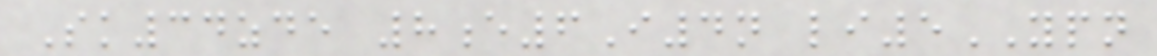Sk34zde 8e6I4n li5YPN
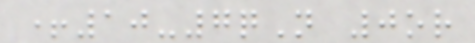+10-7qN 0or
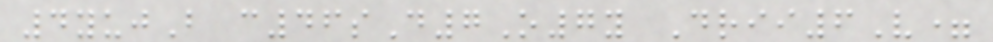4yujB c46sD7O7y Drii6V=
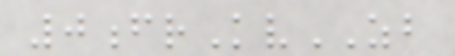0frKvZB
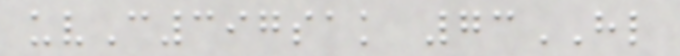uvC397sak 73HL
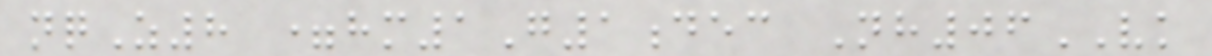nqZ8 =hm1G1dec Nh06VK
